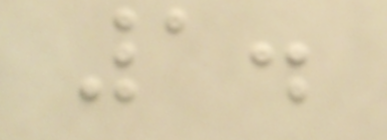1.
